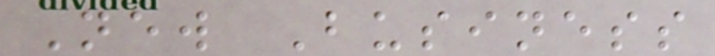New Business
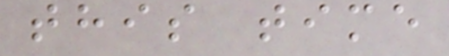this time
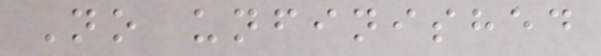No unfinished
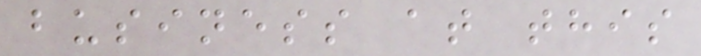business at this
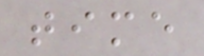time
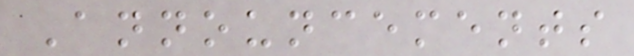Announcements
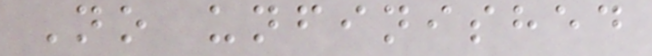No unfinished
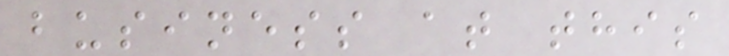business at this
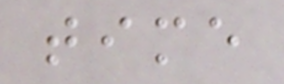time
